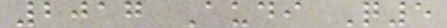2017 Audi Q5
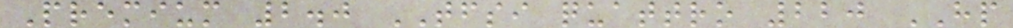Premium 2.0 TFSI quattro 220 HP
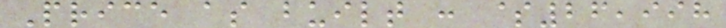Price as built : $26,998
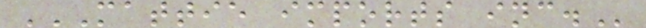MATTIE IMPORTS INC.
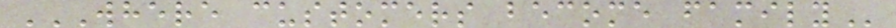WHERE CUSTOMERS BECOME FAMILY
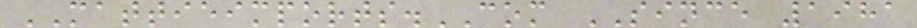MATTIEIMPORTS.COM SINCE 1981
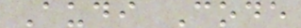Audi Code
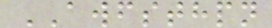AWFSTHPN
